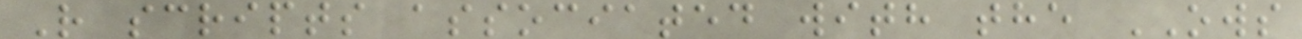R scripts associated with the OWS
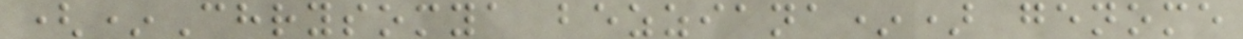(*Chrysomya bezziana*) genome
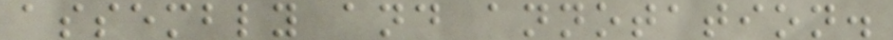assembly and annotation.
